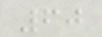60
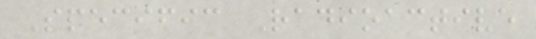Specific Radioactive
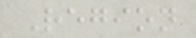Region
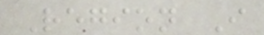Region I
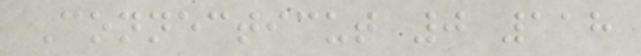Connecticut 0 118
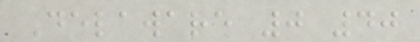Delaware 0 40
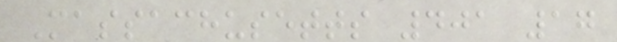Massachusetts 401 17
